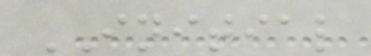INITIAL
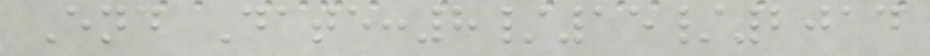End Date:8/15/2014
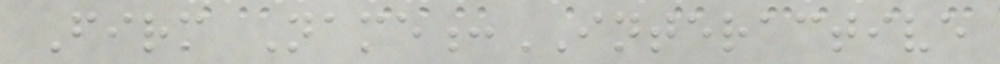Firm Name:INTERACTIVE
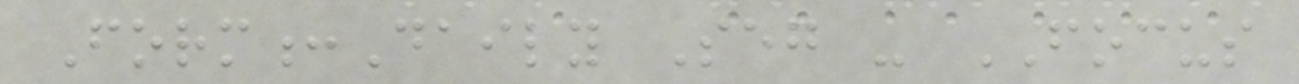Form:Daily Seg - FOCUS
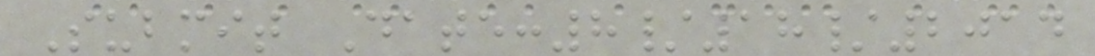Submit Date:8/18/2014
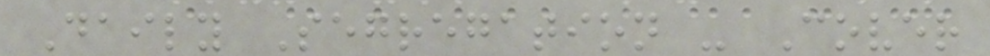Daily Segregation - Cover
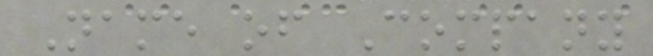Name of Company
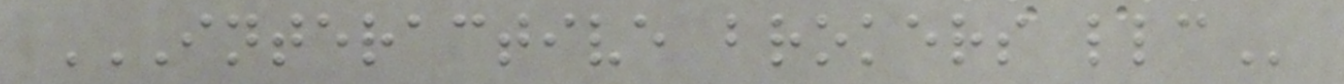INTERACTIVE BROKERS LLC
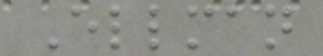Ellman
